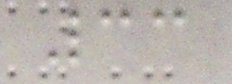33
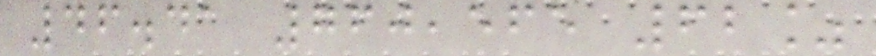46.41 760,565 62%
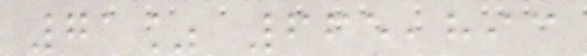71% 665,893
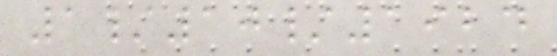1/10/1924
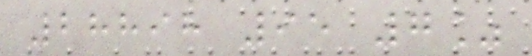28898 95 7%
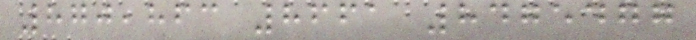870,863 8661 8475477
